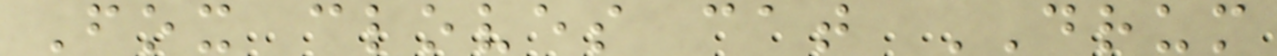Fox cloves cat DRUM
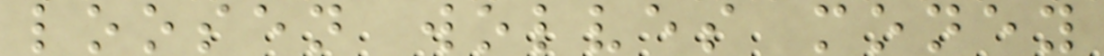loosen wolves money
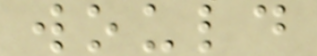would
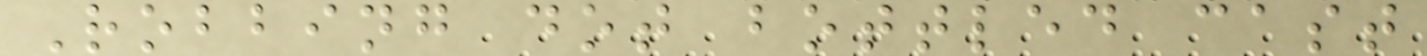Robbing dot bottled cast
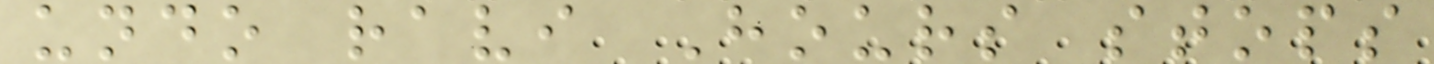undo ravi Hours stops
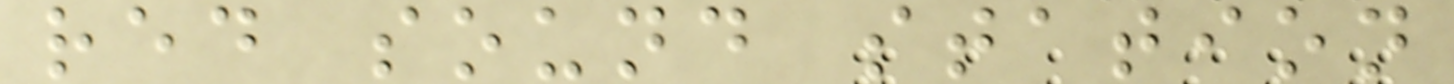red sound station
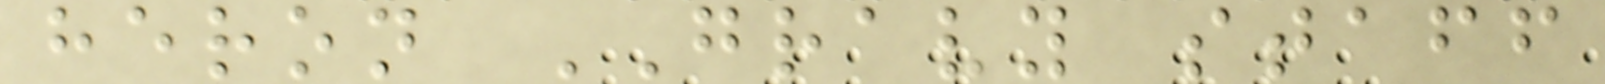heron GRAVY staff
